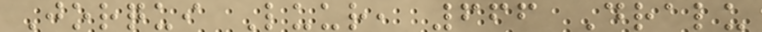Jorqui Luur, 666 Dralu
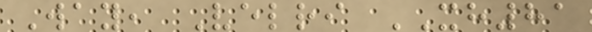Way, Velri XH81
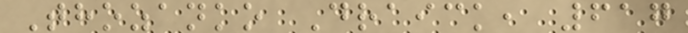Thozanko Draick, 617
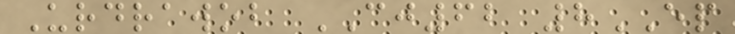Urdrawob CJ62 8EP
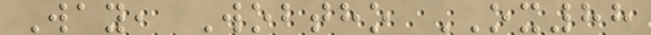Way, Wobtho OX88
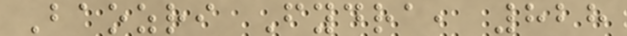Baozri Fydra, 828
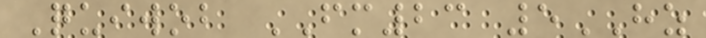Quiwob FM23 5HZ
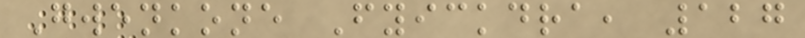Gwenkone Fyickdra, 127
